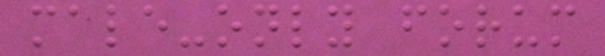male-only forum
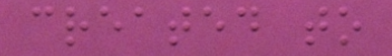created to
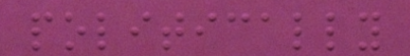politically
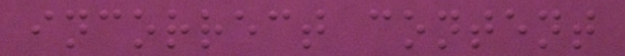incorrect content
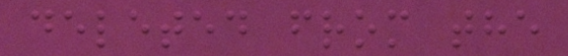deleted from the
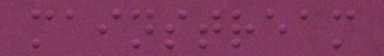mainstream
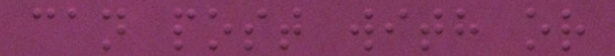can post with or
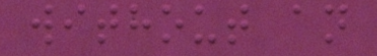without an
